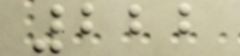222
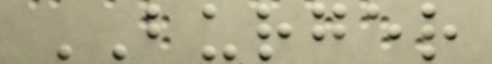BURGER
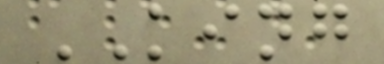KING
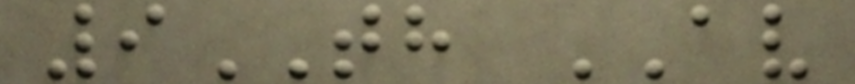9TH AV
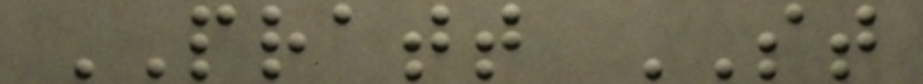PRATT ST
